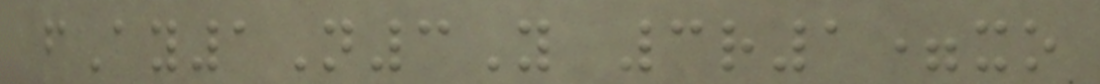fAy1N3Y 3r1=xo
